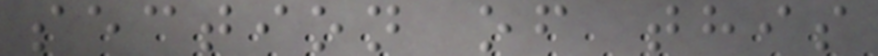section of this
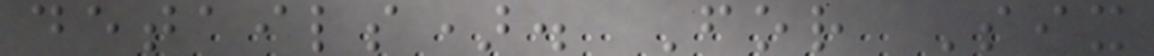details). For Six
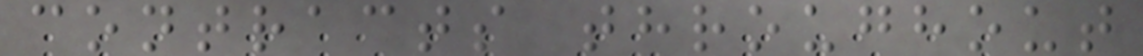contracts throughout
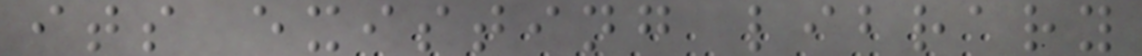its existing library
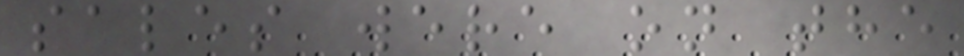sales were on the
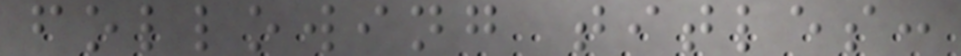following titles:
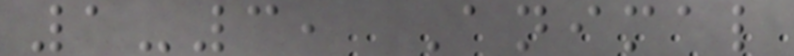1-3, Animal
